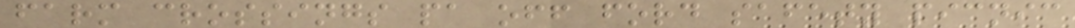farm crossings pa off ford safety picnic
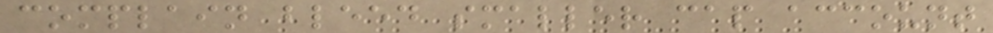complain bleed smaller cap account
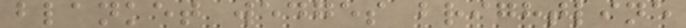blanket wedges brightline
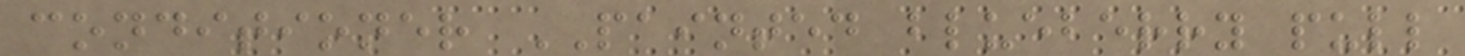conditioner PAINTED blueberry pull
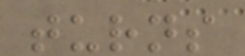turns
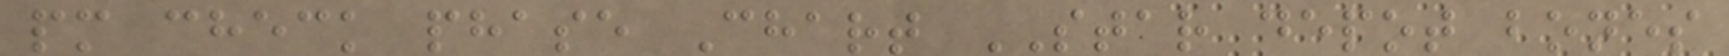pm check phase Chart STAR depot bones
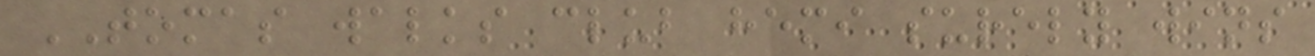TOMAS walks club hemi surely wins
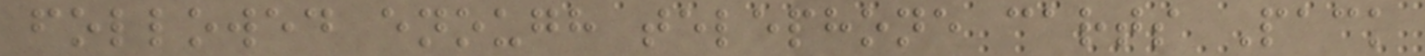followed enough telephone carts Pack
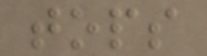tops
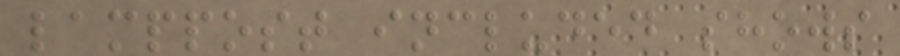lamppost included shows
